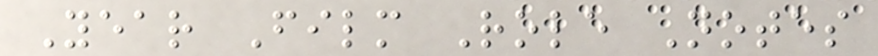Year Film Role Notes
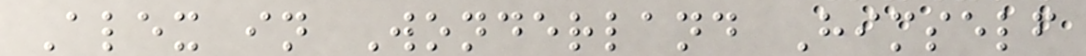Alex in Wonderland Himself
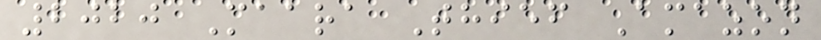2020 Maara Thief Amazon
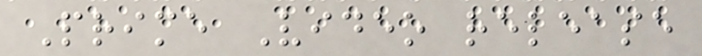Prime Video release
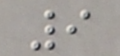9
